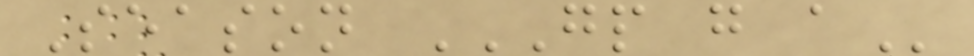Season GP G A
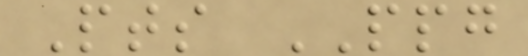Pts PPG
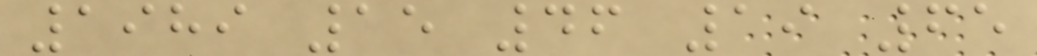1989 15 46 19 65
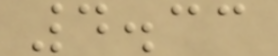4.33
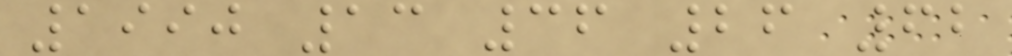1990 13 36 26 62
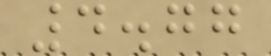4.77
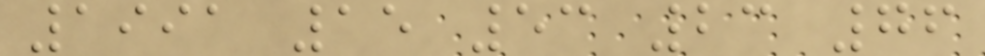1991 15 53 23 76
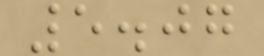5.07
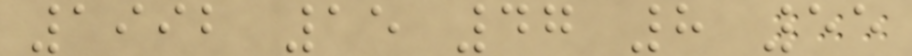1992 15 47 8 55
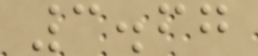3.67
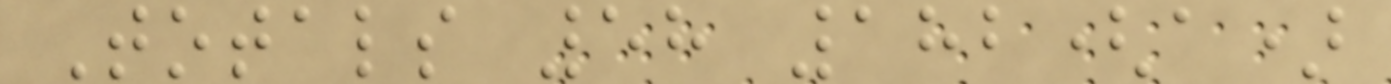Totals 58 182(a)
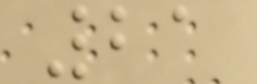21
